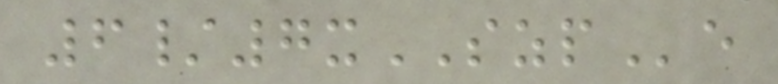6/7xSZPe
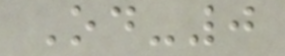Od-0
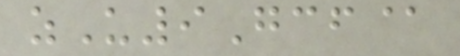zU9Gcf@
